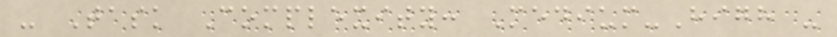- Task Complexity: Medium-High -
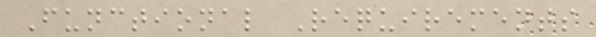Functional Requirements
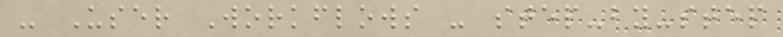- User Workflows - step-by-step
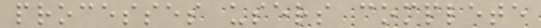processes users complete
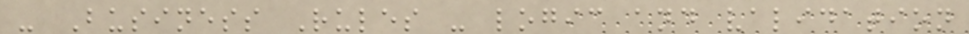- Business Rules - logic and validation
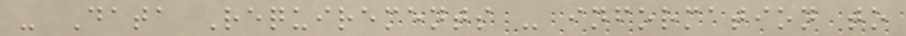- Data Requirements - information to
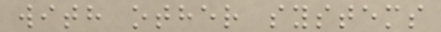with other systems
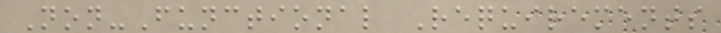Non-Functional Requirements
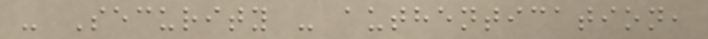- Security - authentication,
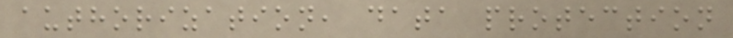authorization, data protection
